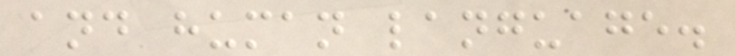and human language.
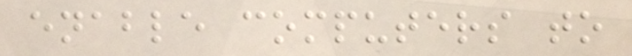enable computers to
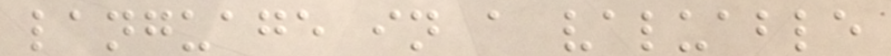language in a valuable
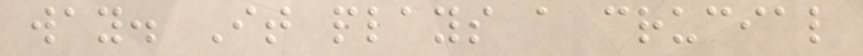way. It plays a crucial
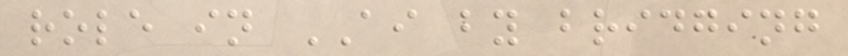role in AI by bridging
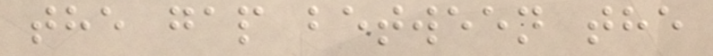the gap between the
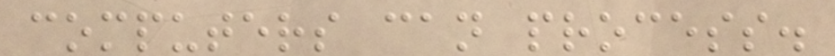computers can process.
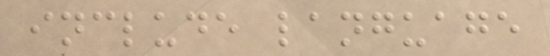include language
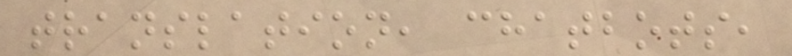translation, chatbots,
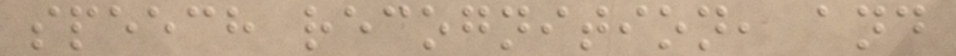speech recognition, and
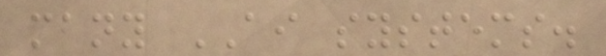many AI systems.
